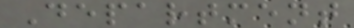Department
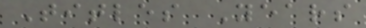Titles Years
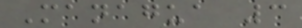Managua 3
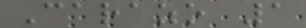Carazo 1
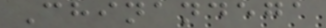Chinandega
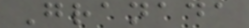Granada
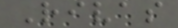Rivas
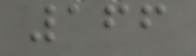166
